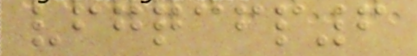vfgqcfp6
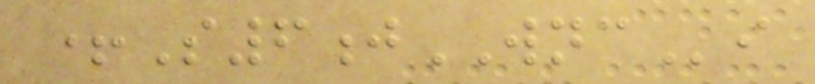+S6jWNCi
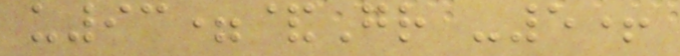u93=&Gr -5+
